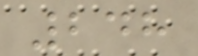248
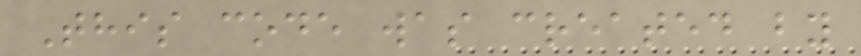This code was created by
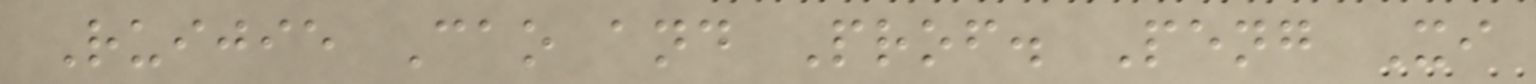Ruijie Cao and Prof. Peng Xi
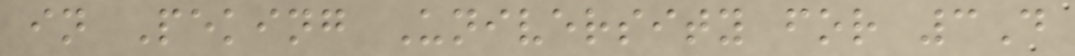in Peking University for 3D
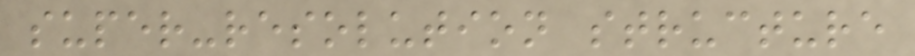super-resolution structure
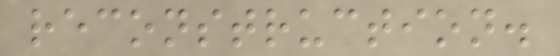reconstruction.
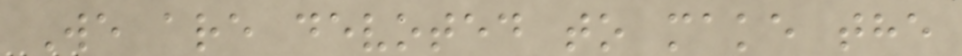We are devoted to make the
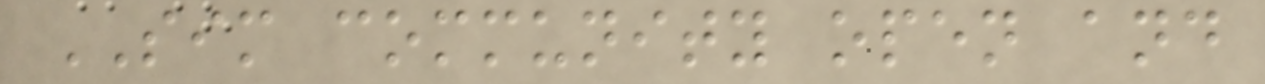SIM community open and
